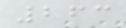263
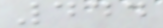444
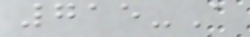715-A
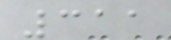311
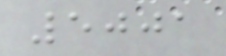5001
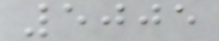5005
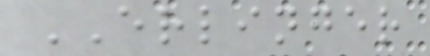ERLINGER
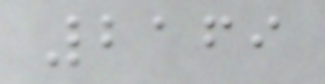2169
